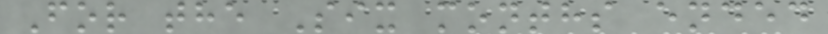For the Six months ended
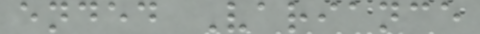ended Variance
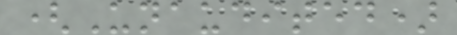(Unaudited)
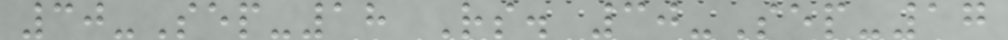30-Sep-18 Rs. 30-Sep-17
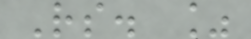Rs. %
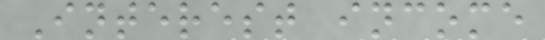Interest income
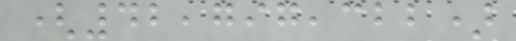(42,797,322)
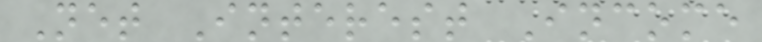Net Interest Income
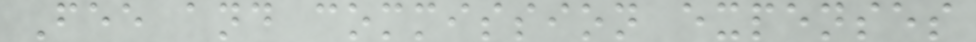Fee and commission expenses
